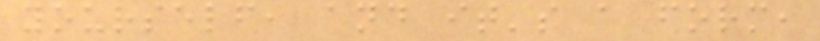yourself, and it's a form,
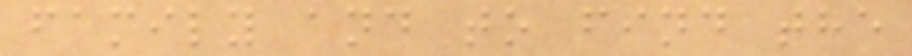family and to find the
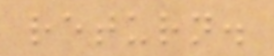return.
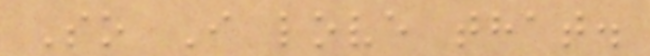So I love that.
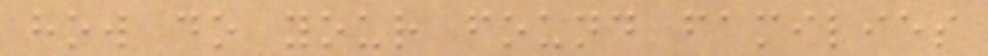how do your found families
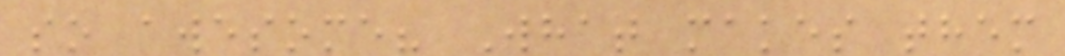so awesome? What makes them
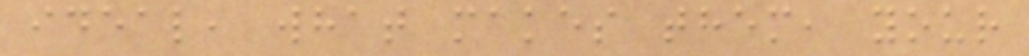ideal, what makes them, your
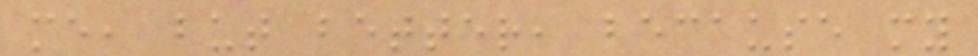me, but better, because my
